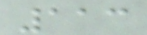113
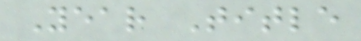Year Title
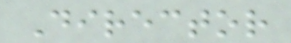Director
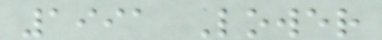1991 Lower
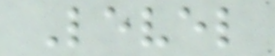Level
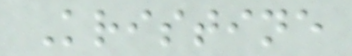Kristine
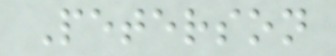Peterson
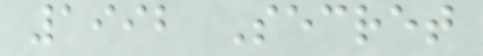1992 Secret
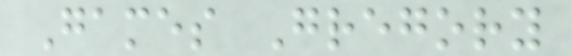Games Gregory
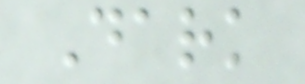Dark
